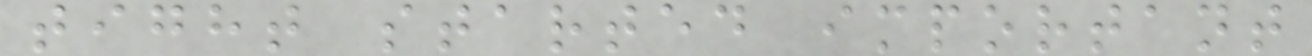tight started important
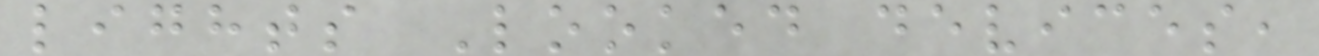lights Looked devices,
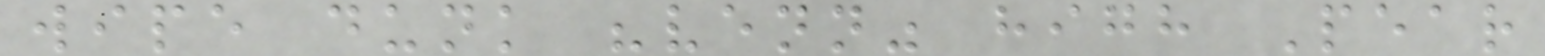wipe dunk "venn" high Pear
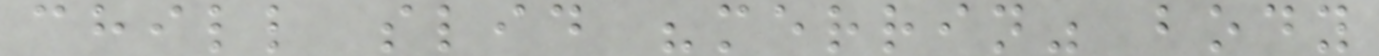chill slid "merrin" body
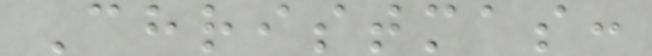Christmas:
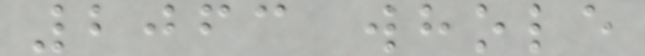2063 whole
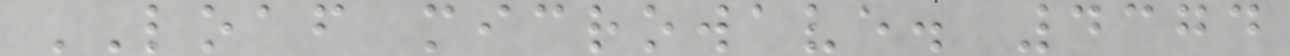LOAF microwave. 4374
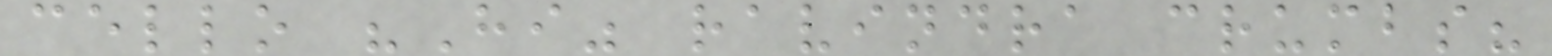cello "Hi" ravindra crumbs?
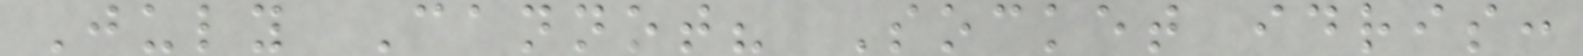July Cannot? Socket idris:
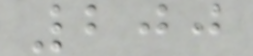200
